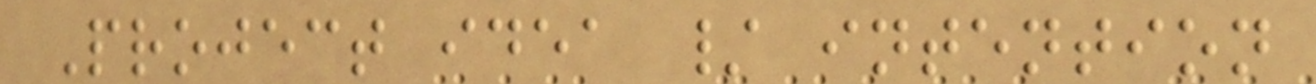Project idea / intention
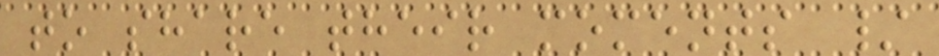to share their moments /
